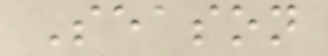Season
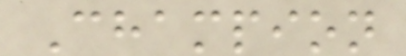Champion
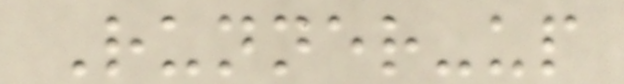Runner-up
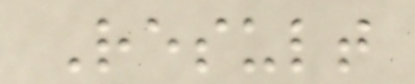Result
